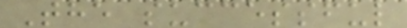The successful
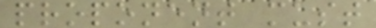proponent must
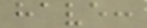have:
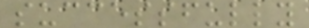successfully
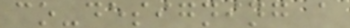co-designing a
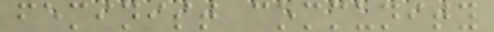feminist community
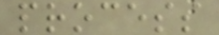process
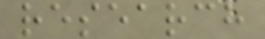research
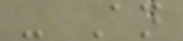- An
